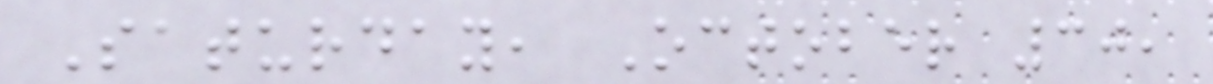Saturday, October 30,
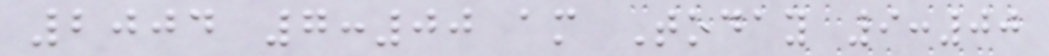2004 7:00 am Today 9:00
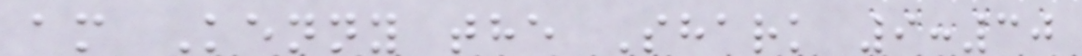am Kenny the Shark 9:30
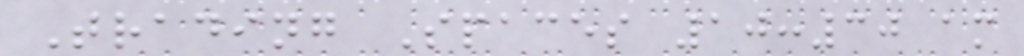Trading Spaces 10:30 am
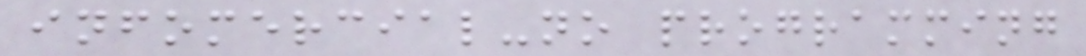infomercial-no programming
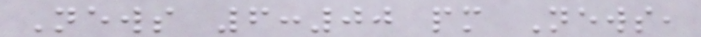News 6:00 pm News,
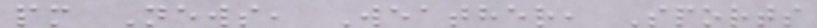pm News, Weather, Sports
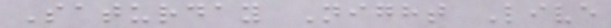Saturday Night Live
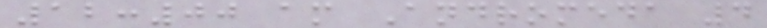12:00 am Andromeda 4
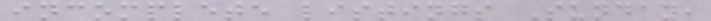incomplete listings Sunday,
